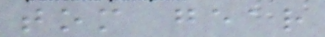tom gear
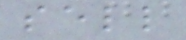sell
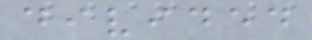divided
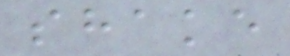shake
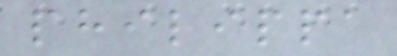philippa
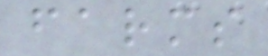farms
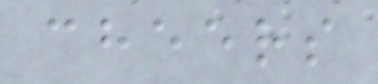cheers
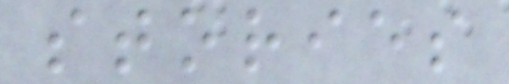stories
